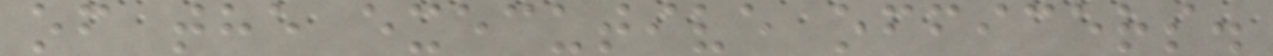of the executive officers.
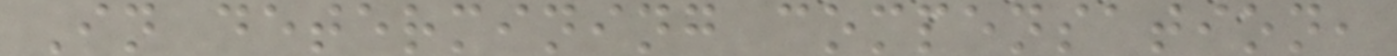In determining compensation,
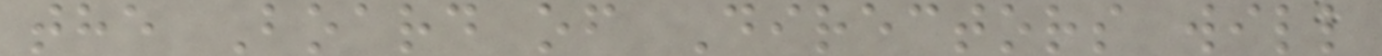the Board of Directors will
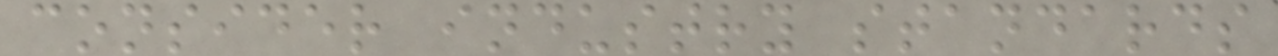consider industry standards
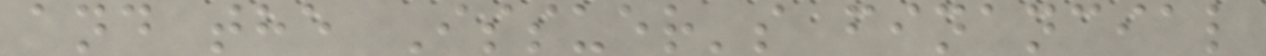and the Issuer's financial
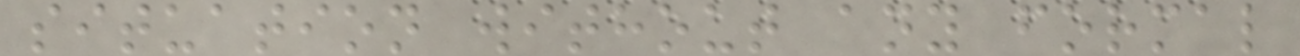situation without any formal
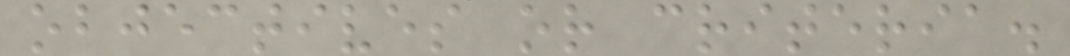objectives or criteria.
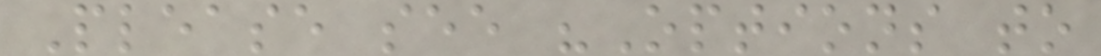Please see "Options to
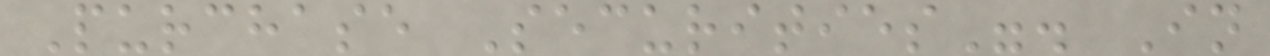Purchase Securities". In
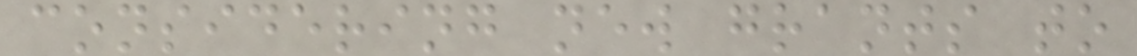considering new grants to
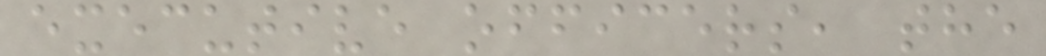executive officers, the
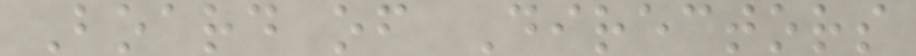Board of Directors
